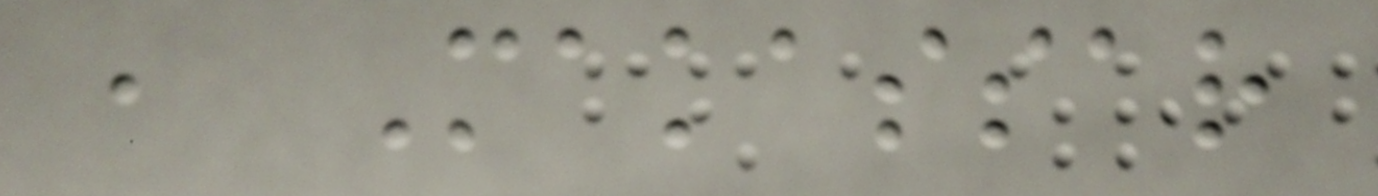, Makassar
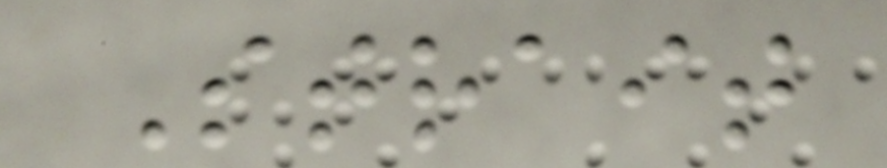Strait
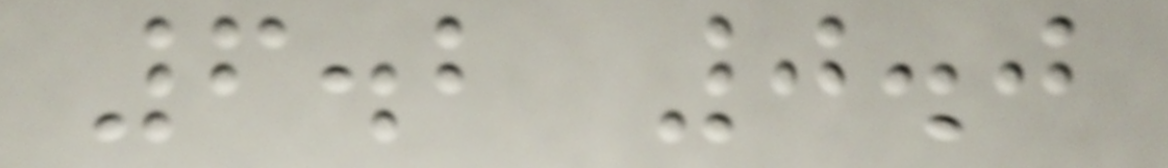6.2 0.0
